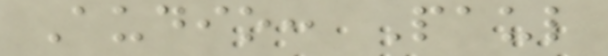Audio: Paul
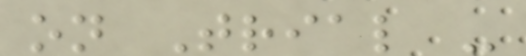on Trial -
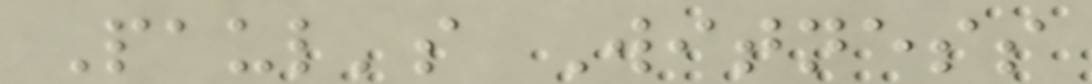Paul's Witness
